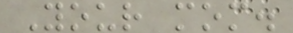Your mom.
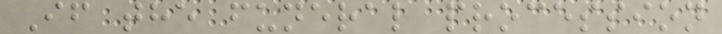If the funeral procession
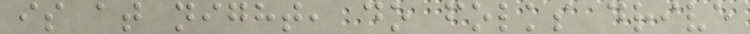is at night, do folks drive
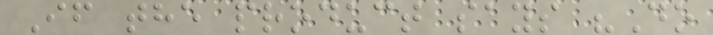If the product says "Do
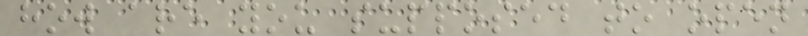how are you supposed to open
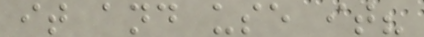it and use it?
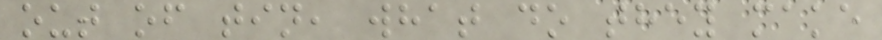out of tin, what do they make
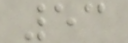53
